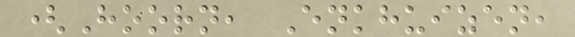(Hoorn, Enkhuizen,
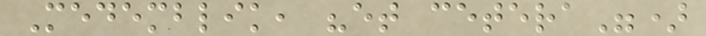Medemblik, "et cetera")
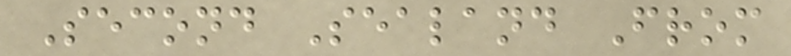Second Sealand From
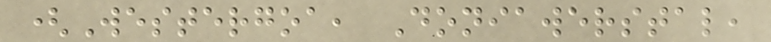(Westergoa, Doniawerstal,
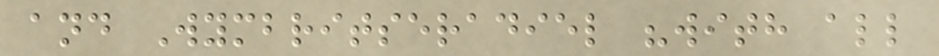and Wymbritseradiel "with all
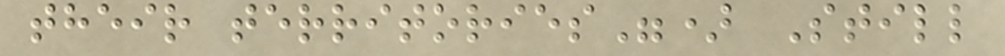their territories") Still
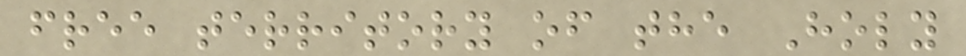free territory of the Holy
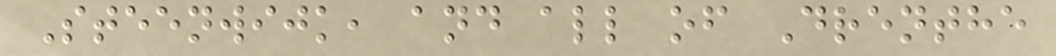Steenwijk, and all of Drenthe
